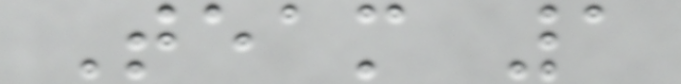Team 1
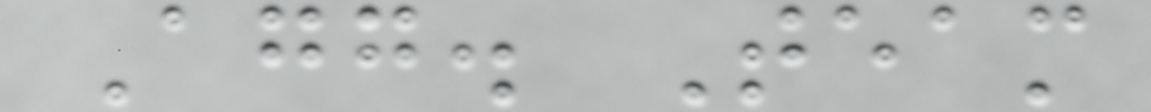Agg. Team
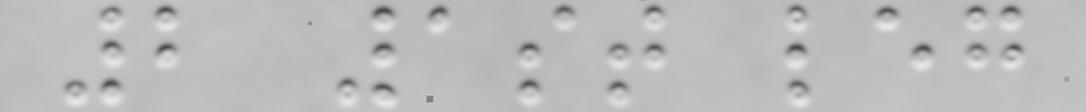2 1st leg
